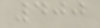400
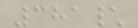381\
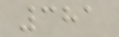381
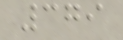379
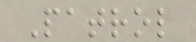Patrol
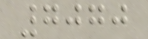7070
